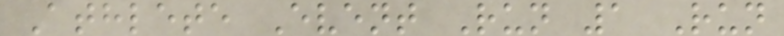Athlete Event Run 1 Run
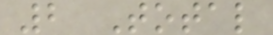2 Total
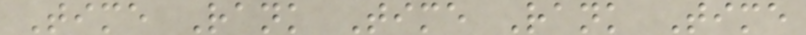Time Rank Time Rank Time
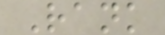Rank
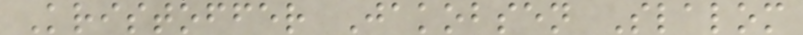Kristoffer Jakobsen Slalom
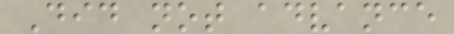Did not advance
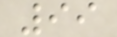99
